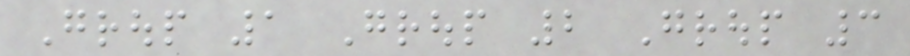Group 1 Group 2 Group 3
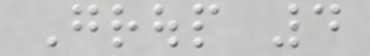Group 4
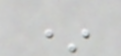*
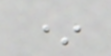*
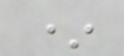*
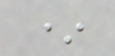*
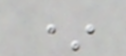*
